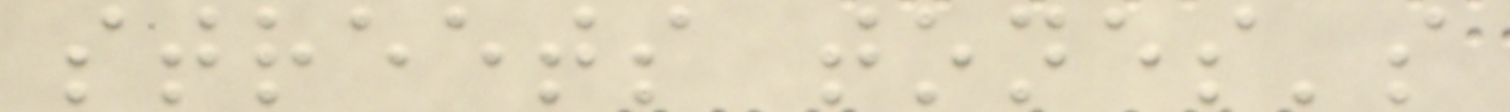streets tones's
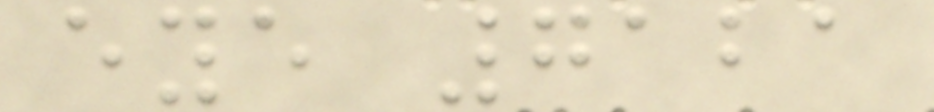eye 7121
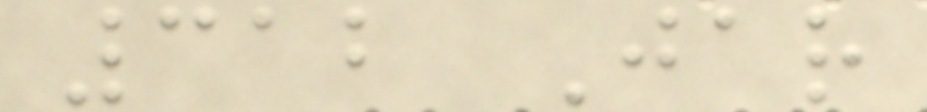312 Jar
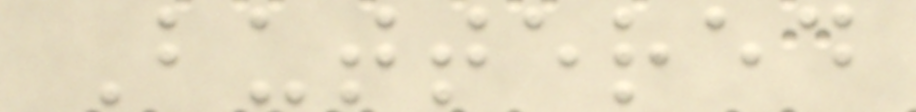Buttered
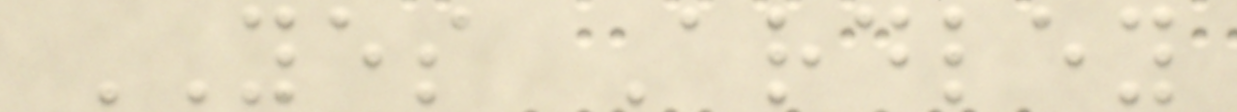YES Ardley
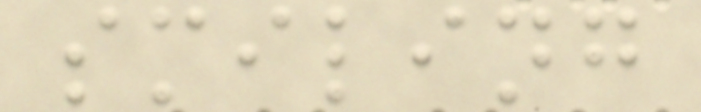smiling
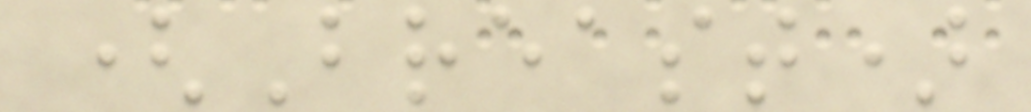(Breast)
